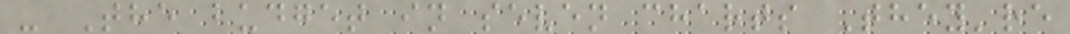- The budget in seven charts They're
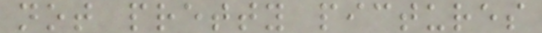not pretty pictures
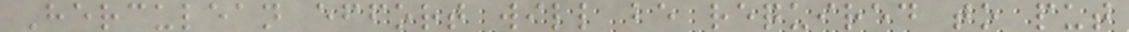Herculean effort will be required to put
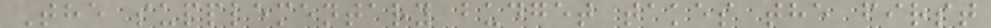The supplementary budget takes the first
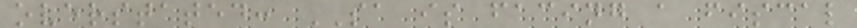overstated: SA is facing a fiscal
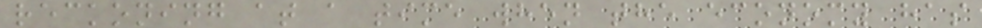reckoning at a time when the economy has
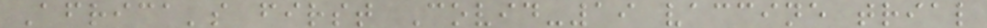Africa's first Covid-19 vaccine trial
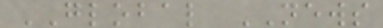GLOBAL NEWS
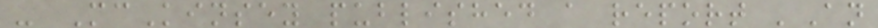- McKinsey published a report 'An
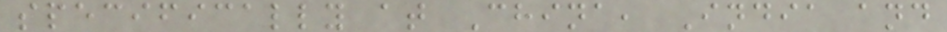specifically at China, India and
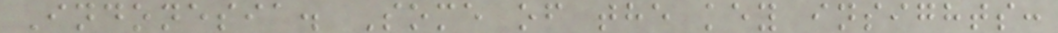Indonesia. Some of the key insights:
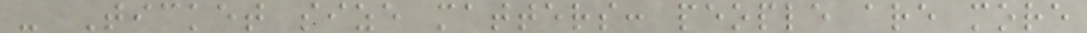- Ticket size matters: people are more
